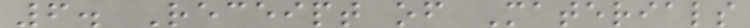6. Receipt of Materials
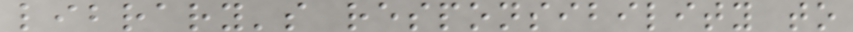library's responsibility to
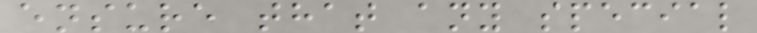ensure that any special
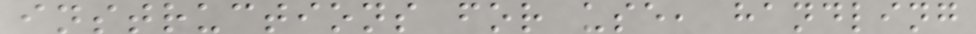instructions for use, handling
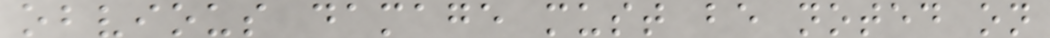obvious damage must be noted on
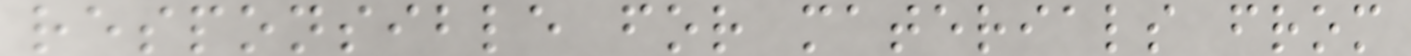responsible for materials from
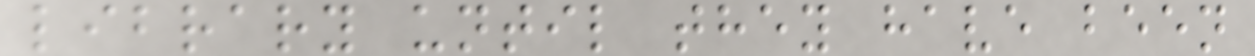library until they have been
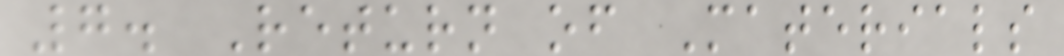7. Return of Materials
